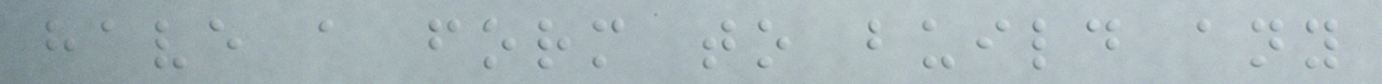have a form to build any
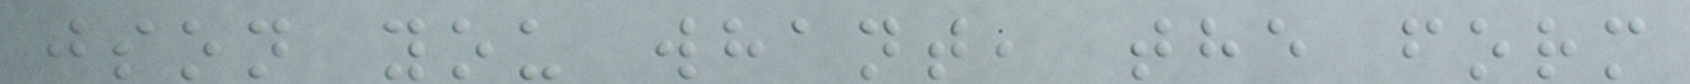json you whant, the form
